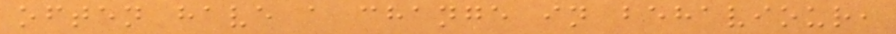often have a change in behaviour,
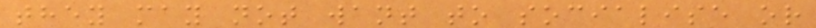they may not want to socialise or
